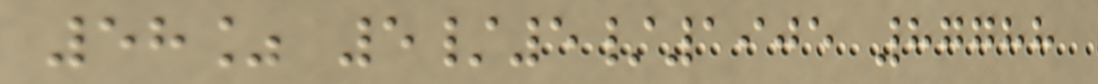58% 5/5/1905 87788
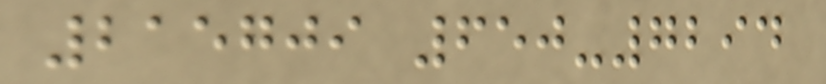215709 650-7294
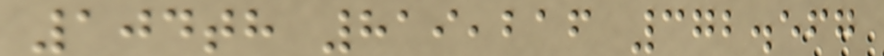104th 819,216 372.567
